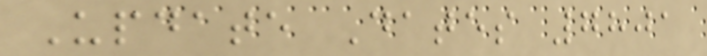Update Dates 7801
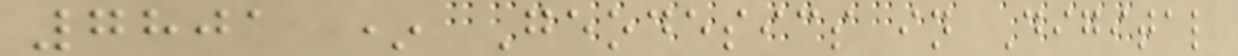7801 * Geodesics in Digital
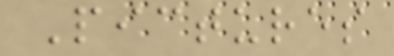Pictures
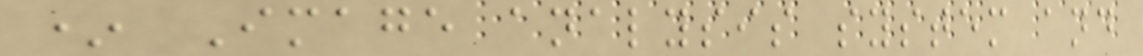* Image analysis system and
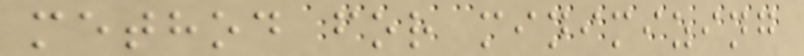method for minimizing
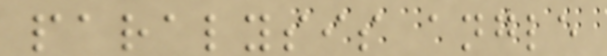paralysis angle
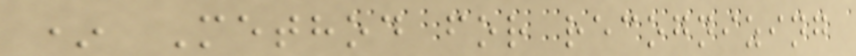* Method for recognizing
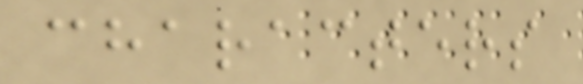characters
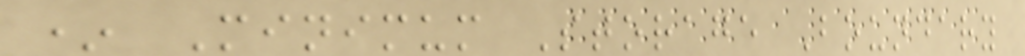* Minimum Storage Boundary
